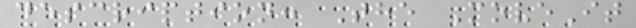description: The MoveIt
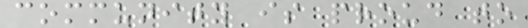community is proud to
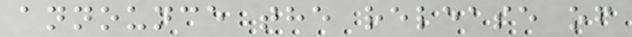announce the release of
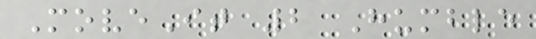MoveIt 2 Humble
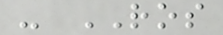- ROS
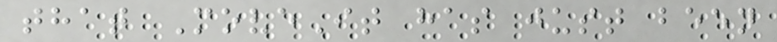that MoveIt has just been
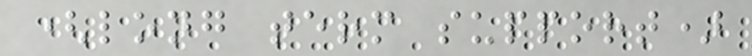(long term support)
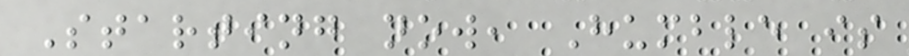Starting now, Humble is
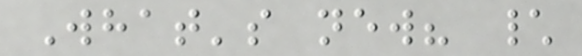What's new? \
